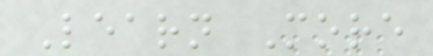Learn More
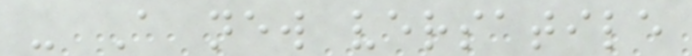- A new versatile
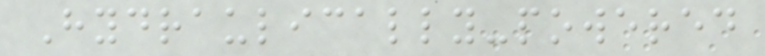Hydraulically-powered
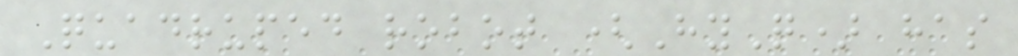Quadruped robot (HyQ) has
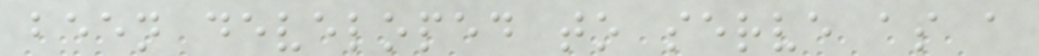been developed to serve as a
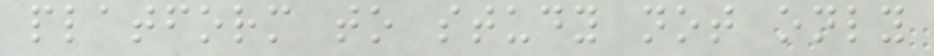platform to study not only
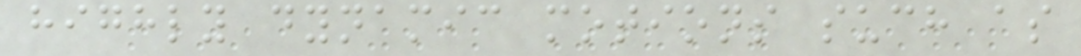highly dynamic motions such as
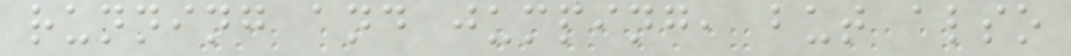running and jumping, but also
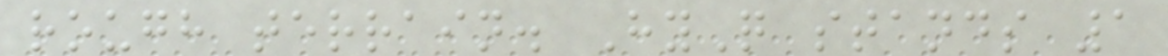rough terrain. HyQ stands 1
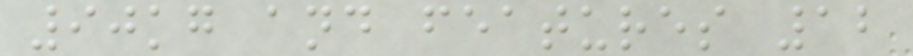90kg and features 12
